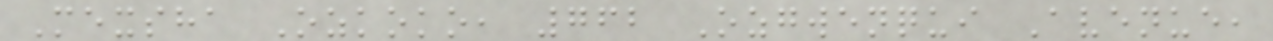Mexsha Ozkoko, 762 Ozgwenqui Avenue,
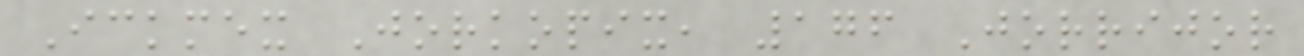Ickmex Jorkopix, 176 Jorrijor
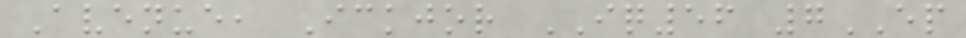Avenue, Ickjor IQ56 7EP
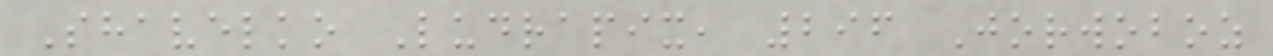Shavelko Ludrapix, 296 Jorwoboz
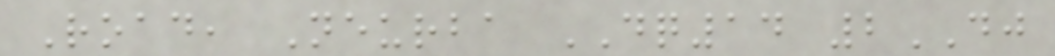Road, Neurba DQ14 2DJ
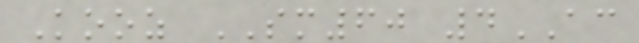Kooz SM60 4AC
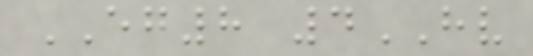EG8 4HV
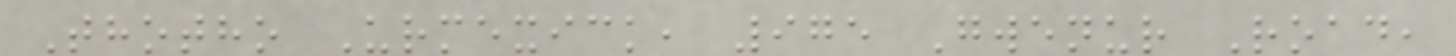Thotho Urmexick, 975 Gwenur Road,
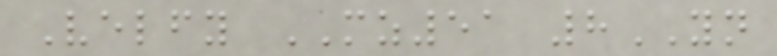Velfy MZ51 8YN
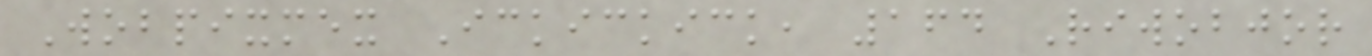Wobpixmex Ickickick, 164 Riwobjor
